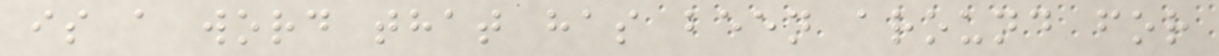is a word that has been around for
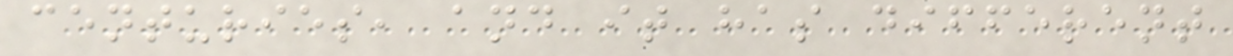centuries, and it has different
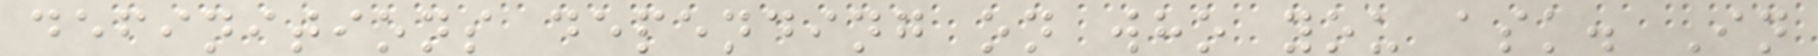definitions depending on who you ask. In
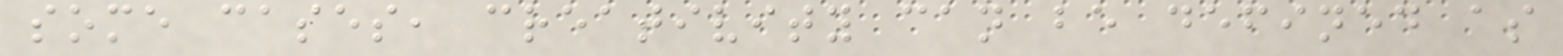some cases, creativity can be defined as
